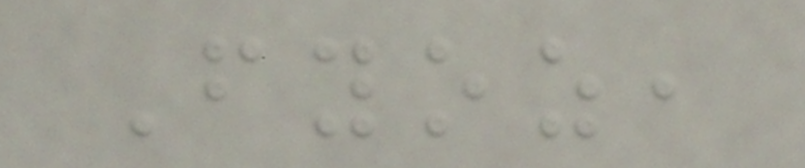Fyoz,
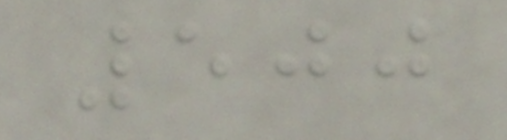500
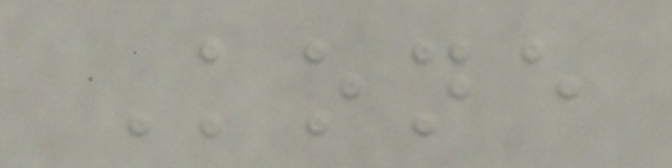Kone
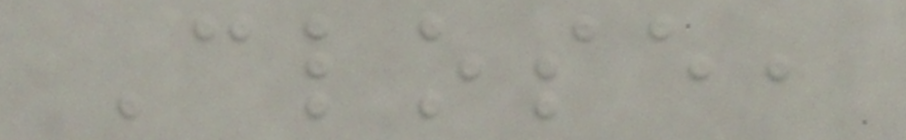Close,
